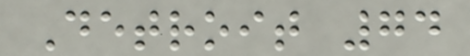Detroit 74
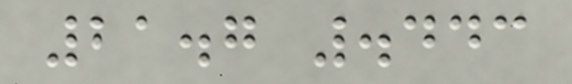21.7 .443
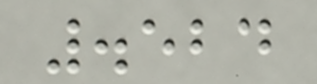.524
